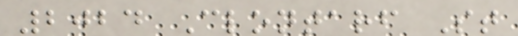2024 Clontarf St
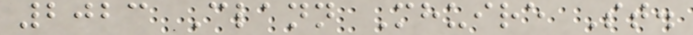2023 Clann Mhuire St.
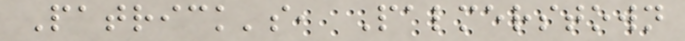Patrick's, Palmerstown
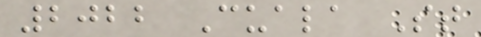2022 Cuala St
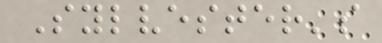Sylvester's
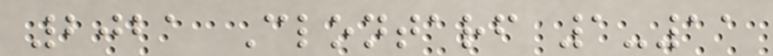2021 Clontarf 1-11
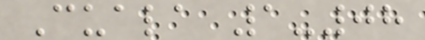Cuala 1-08
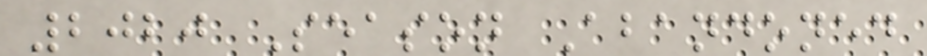2020 Season Abandoned
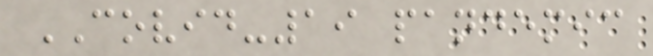COVID-19 pandemic
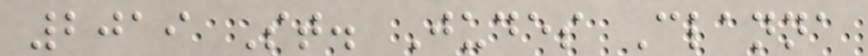2019 St. Judes Clanna
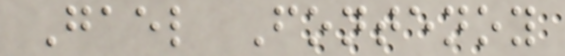Gael Fontenoy
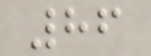86
